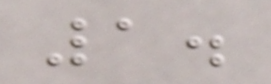1.
